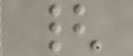{
